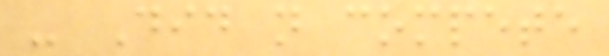- Did not compete
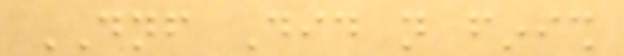DNF Did not finish
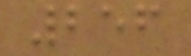256
